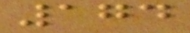174
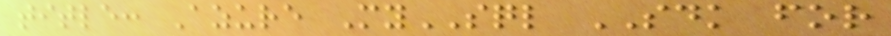title: Azure MySQL SDK for
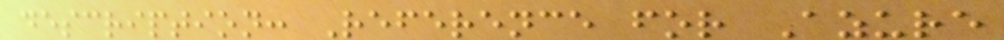description: Reference for Azure
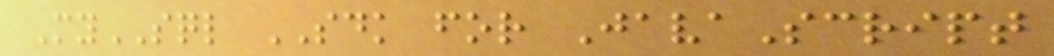MySQL SDK for JavaScript
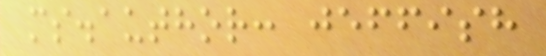ms.author: jeffish
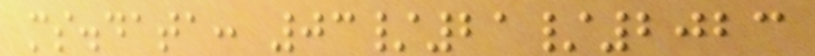ms.data: 03/21/2023
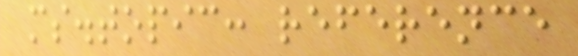ms.topic: reference
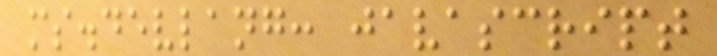ms.devlang: javascript
